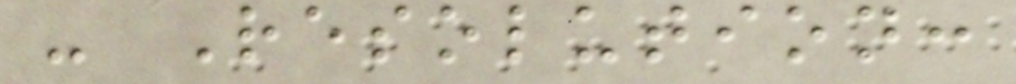- Resolution:
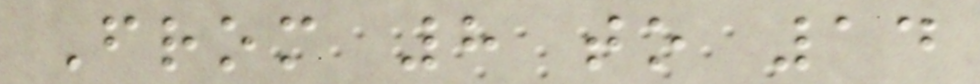From 8 to 14
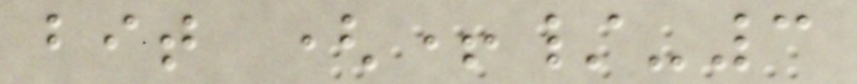bit (+/-3
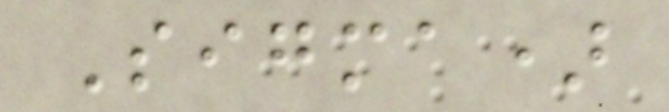Sigma)
